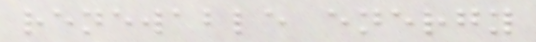renewable energy
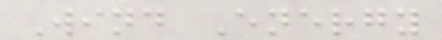Wind Energy
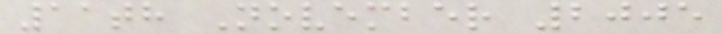11th November 2005
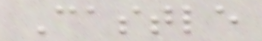Castle
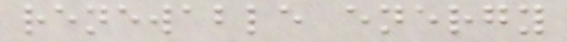renewable energy
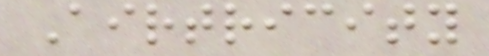Airtricity
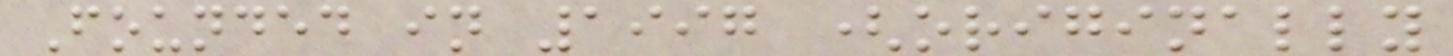Founded in 1997 (originally
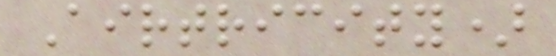Airtricity)
